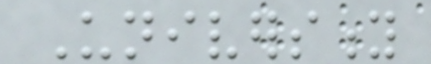University
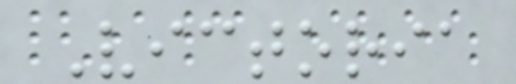Victoria
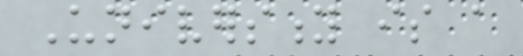University is a
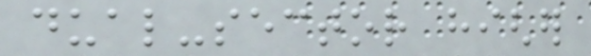dual-sector higher
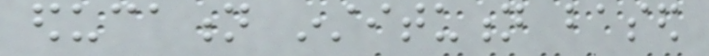education institution based
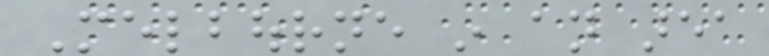Melbourne in an area
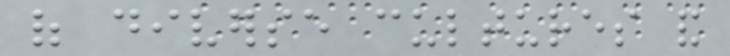of diverse cultures and
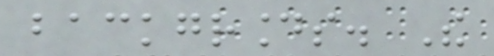backgrounds. The
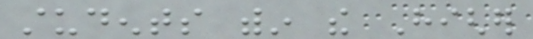students within the Higher
